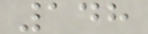148
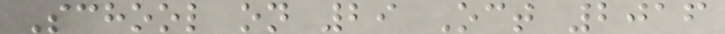School on 29 Oct 2016
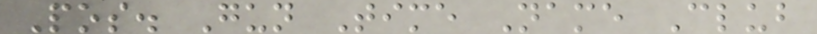Pos. Gun Time Name Club
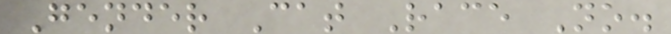Gender Cat Race No.
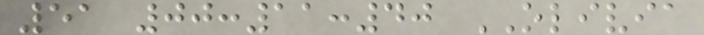51 00:11:40 OLIVIA
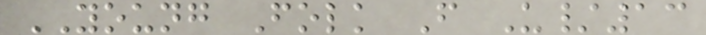YOUNG Folk F U/13
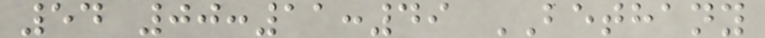54 00:11:49 BETHANY
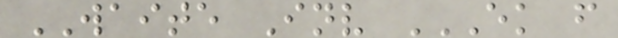WAITE Inv EK F
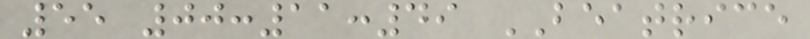55 00:11:49 BEATRICE
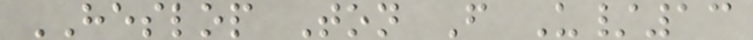HESLOP Ton F U/13
